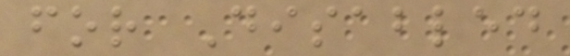for Disabled
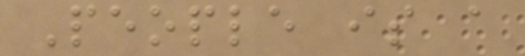People is a
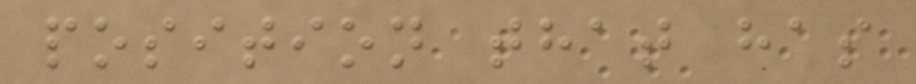position that has
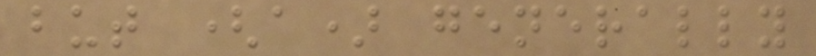but (a) generally
